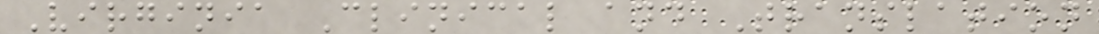Virginia Clinical and Translation
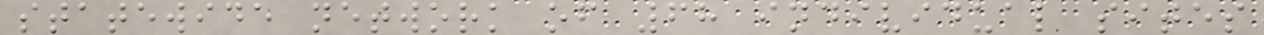statewide network of 68 individual sites
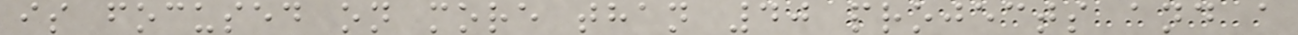is focused on more than 40 projects and a
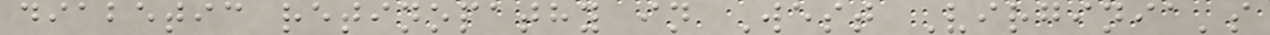diabetic retinopathy in West Virginia's
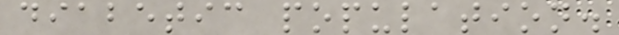diabetic population.
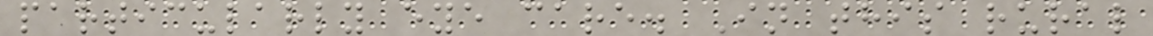particularly eye care. In this rural
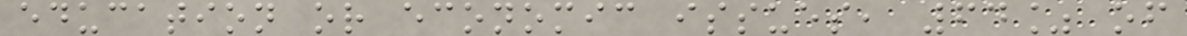education or economic issues, 64% of
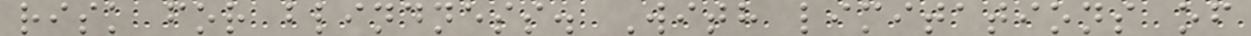risk for blindness. With limitations of
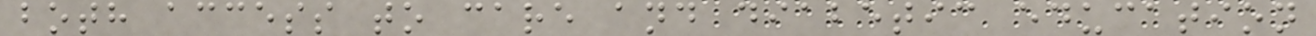both access to care and diabetic education
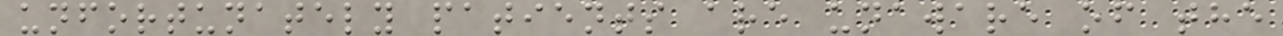unfortunately patients are unaware of the
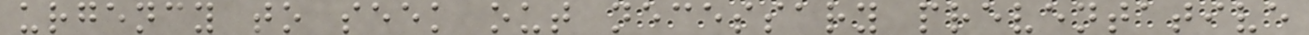urgency to seek out necessary preventative
